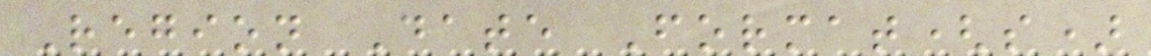Region Date Format(s)
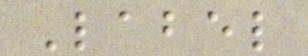Label
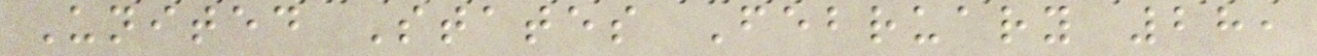United States February 28,
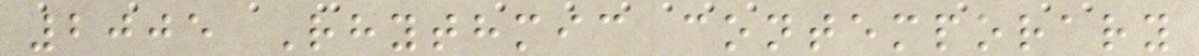2005 Rhythmic contemporary
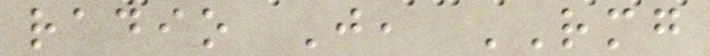radio J, RMG
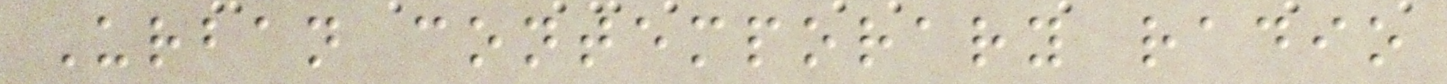Urban contemporary radio
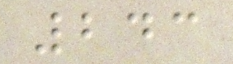243
